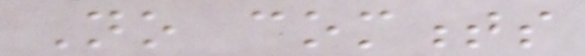No comments
